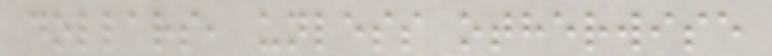dollars, unless otherwise
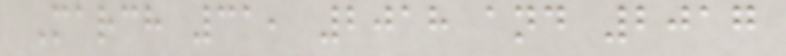March 31, 2018 and 2017
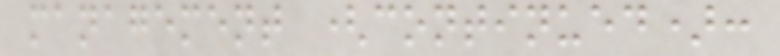management (continued):
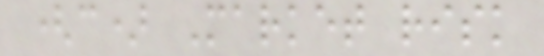(c) Market risk
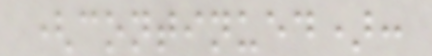(continued):
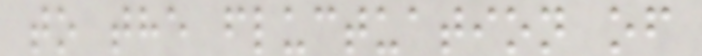to the fluctuation of
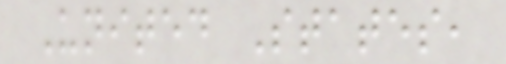United States,
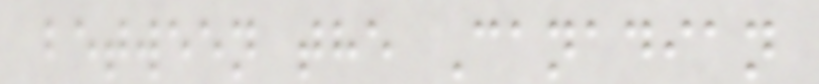between the Canadian
